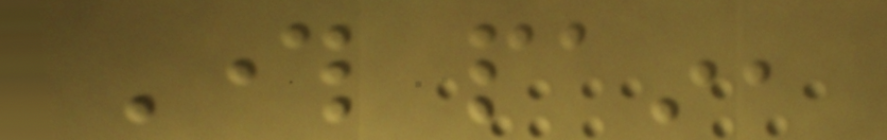Through pain,
